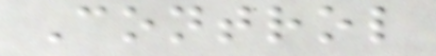Control
